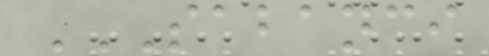SABANCI
